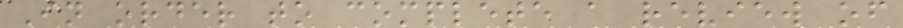In order to complete a review of
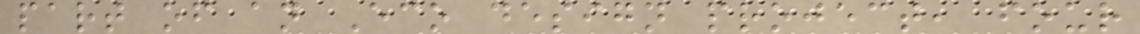part of an Eco design project, four
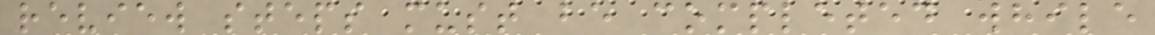review steps must be completed while
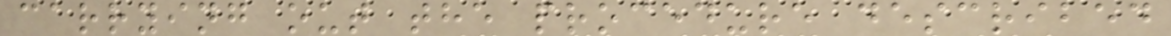carrying out the procedure described
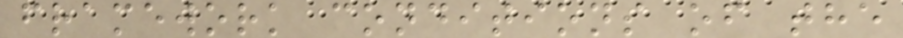framework conditions of the
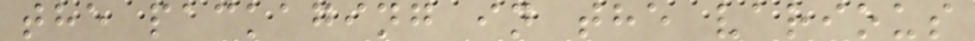the packaging in the various
